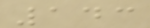143
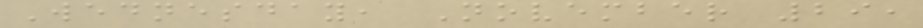Wednesday, November 29,
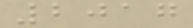2017
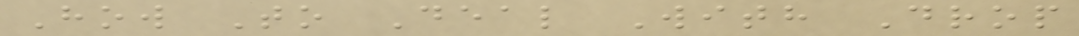How To Deal With Drop
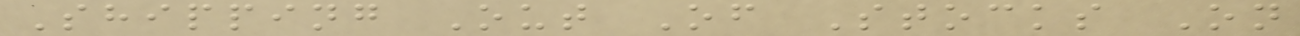Shipping Out Of Stocks On
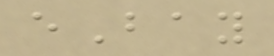eBay
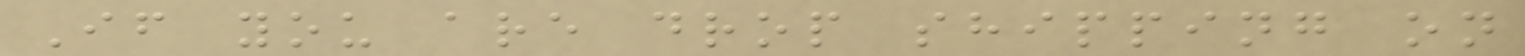If you are drop shipping on
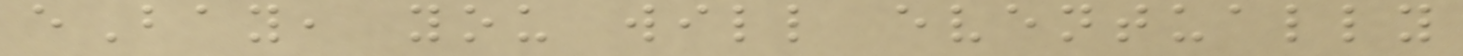eBay, you will eventually
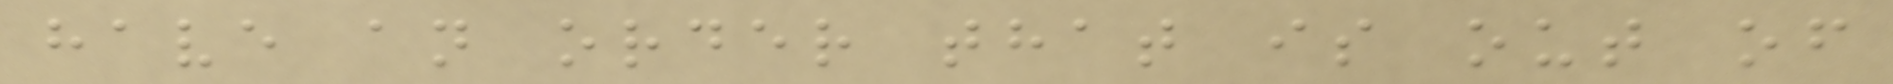have an order that is out of
